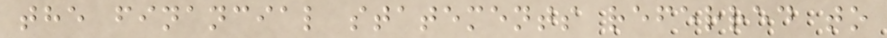the financial statements referred to
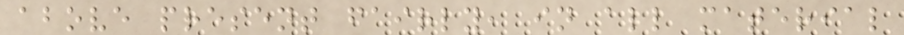above present fairly, in all material
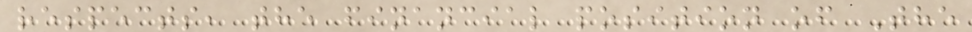respects, the financial position of The
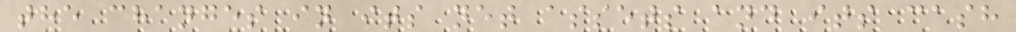the changes in its net assets and its cash
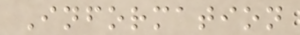Information
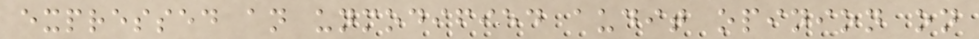expressed an unmodified audit opinion on
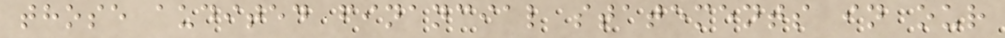those audited financial statements in our
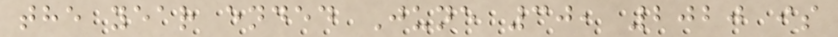the year ended June 30, 2020 is
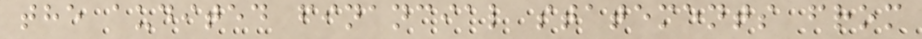the audited financial statements from
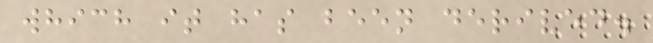which it has been derived.
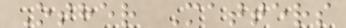Other Matters
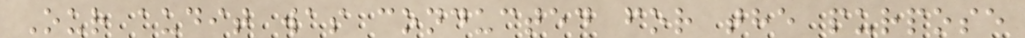Our audit was conducted for the purpose
